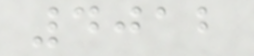4012
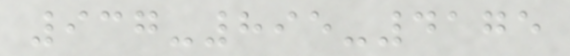937-895-4175
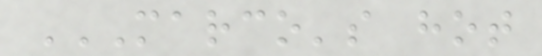MARCO'S HOT
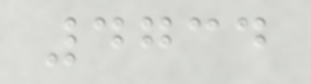4734
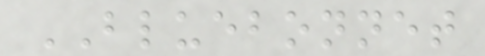BLUEBONNET
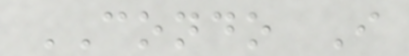CONDO I
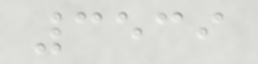3539
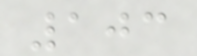103
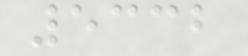5332
